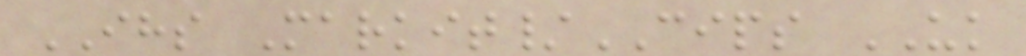IHS Markit/CIPS UK
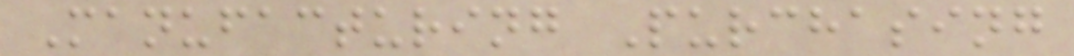Manufacturing Purchasing
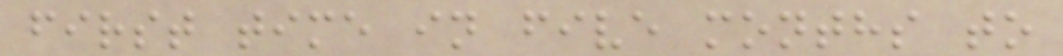first time in five months to
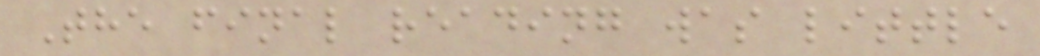The final reading was little
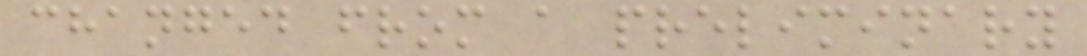changed from a preliminary
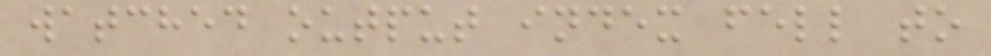watched output index fell to
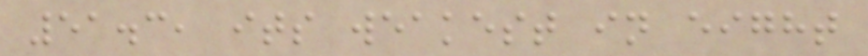51.3, its weakest in eight
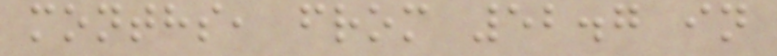months, from 52.7 in
